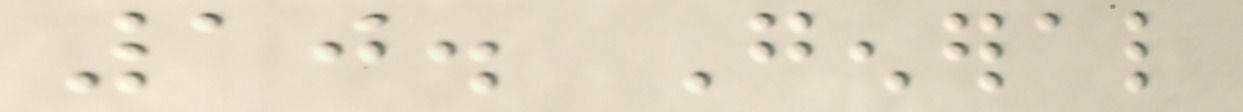10. General
